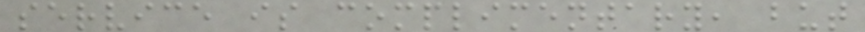service is complimentary, but
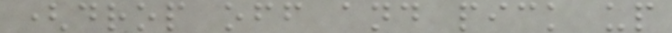(drop off and pick up
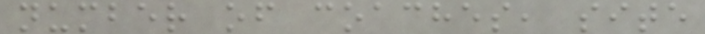number of coaches, site
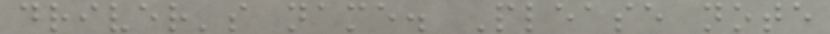driver's name. Please note
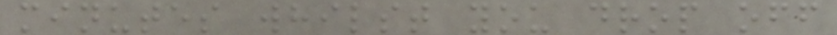minutes whilst you drop off
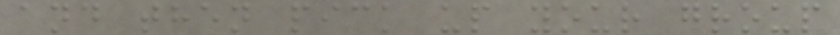and then pick up your group
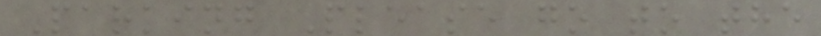Parking Please go to the
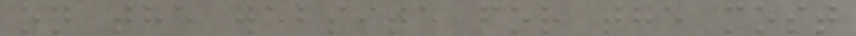on the website for the most
